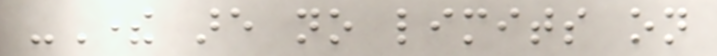-There are no limits on
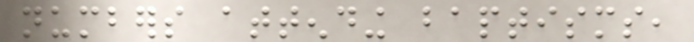numbers attending baptisms,
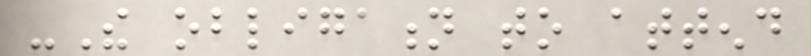-The obligation to attend
